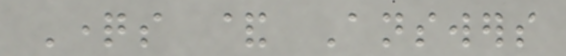Questions & Answers
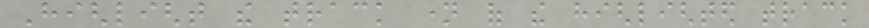Highlight the track name of the highlighted track
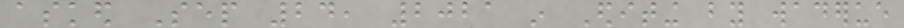asked Sep 24, 2021 in Editing by waderue
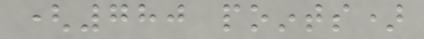(780 points)
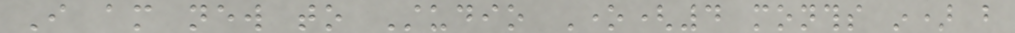I am new to Studio One(4 months in) but
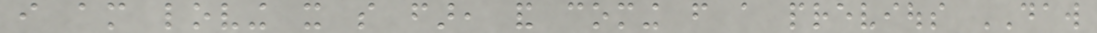i am loving it so far, and coming from a previous DAW
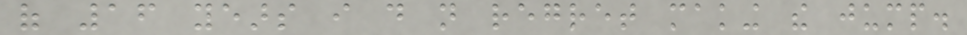of 16 years i do not regret making the jump.
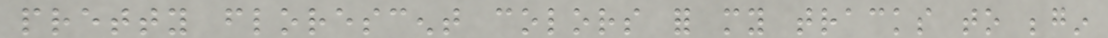pretty florescent colors for my tracks to begin
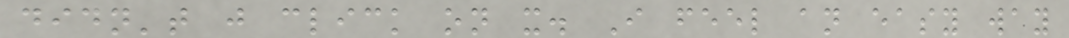didn't just click on it. I feel an easy way
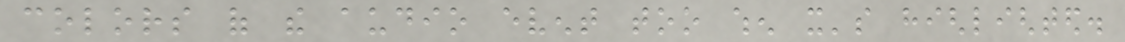colors of the audio event too when it's highlighted.
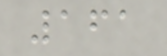161
